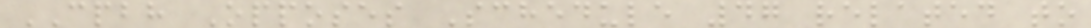CPBH Opposes Schedule 47 related to
